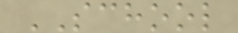SCHOOL
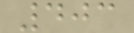403
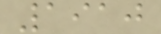1910
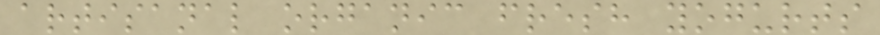artisanal organic fresh yogurts
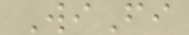WiFi
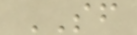SF
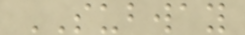SUBWAY
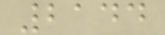2144
